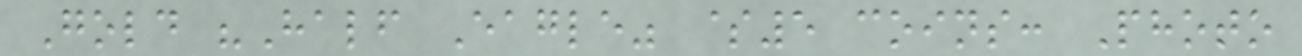Gold "Half Eagle" $5 coins: Photo
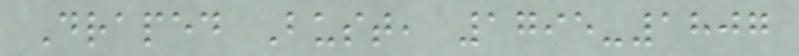Draped Bust, 1795-1807
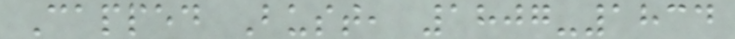Capped Bust, 1807-1834
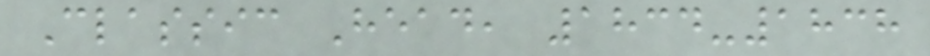Classic Head, 1834-1838
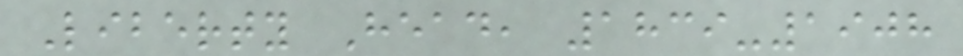Liberty Head, 1839-1908
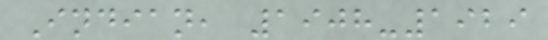Indian, 1908-1929
